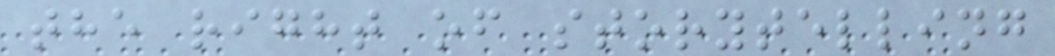the right of storytelling
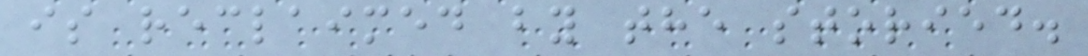is reclaimed by the storied.
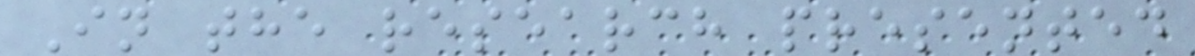In the research presented
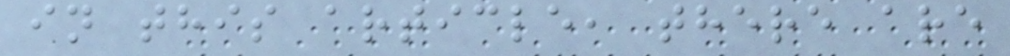in this article, there are
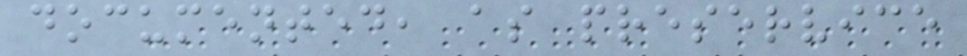documented, as preservice
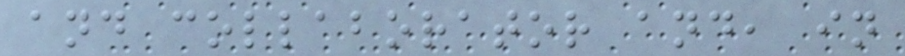and collaborator and, in
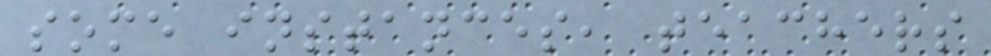some instances, teachers
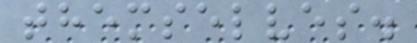themselves.
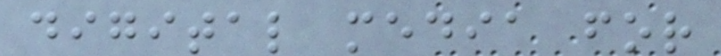digital media for
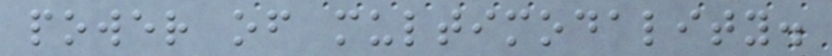power of multimodality.
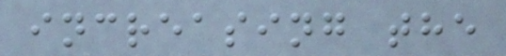increasing the
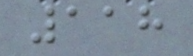118
